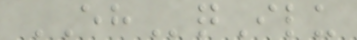EHqIlu
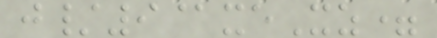j/9@xeXz=
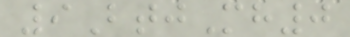9BtjMh0
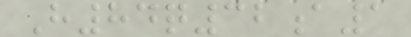H84q32a1
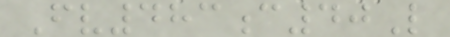Fv483c40L
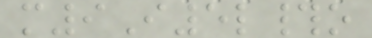m9I5l#o
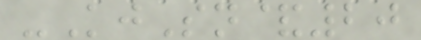-KjSn&20
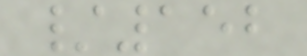/152
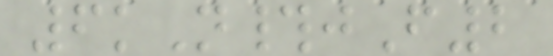6kN#jF2
